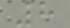8
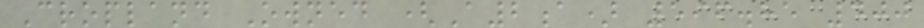Cropland Owned (A2a) 596.85 400
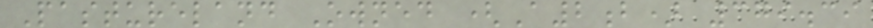Pastureland Owned (A2b) 379.39
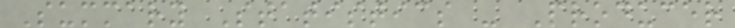Summary Statistics - Producer
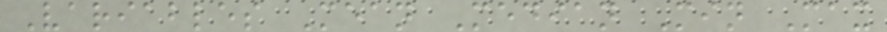Variables Mean Median Min Max
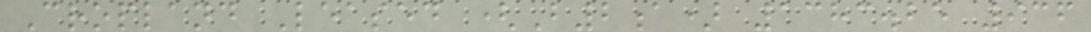Cropland Leased (B2a) 1383.25 936
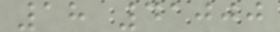18 41000
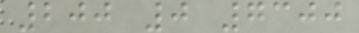200 0 7300
